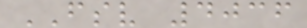FSV 4036
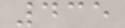435
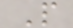P
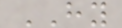HY
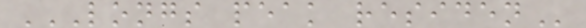LONGS PEAK RESIDEN
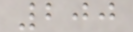200
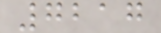7217
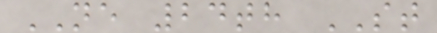NE 24th ST
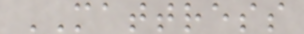MATTRESS
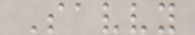Savvy
